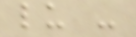lu -
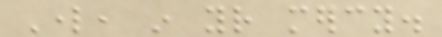Lord, in your mercy.
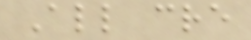All cre
